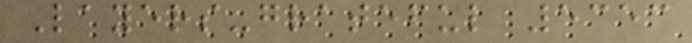Layers-grateful 5353
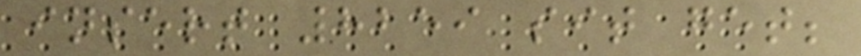insert 8259 sit get;
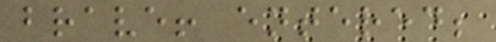brave! entered;
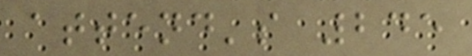attend's 245
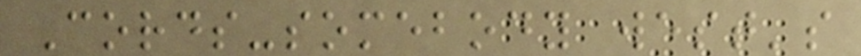Cords-somebody west's
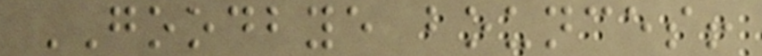GOODBYE bounces!
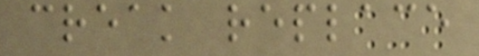creak replace
